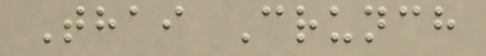Thai Crunch
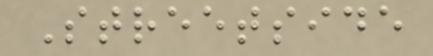Streetside
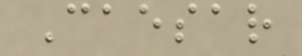Caesar
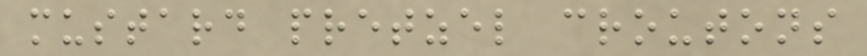mustard pretzel croutons
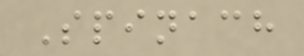Spinach
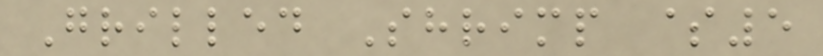Grilled Shrimp $5
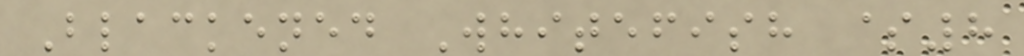Blackened Whitefish $8
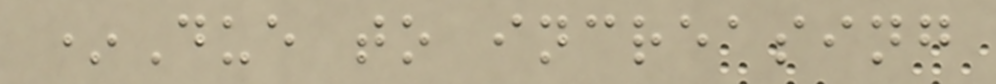*Due to increasing
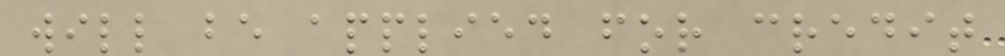will be applied for credit
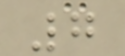7
